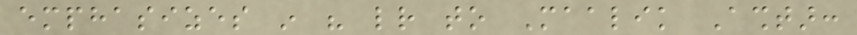emphasizes in his letter to Maalik Ashtar:
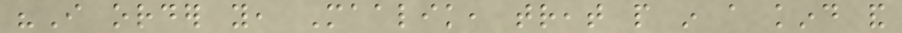"I order you, Maalik, treat people in a kind and
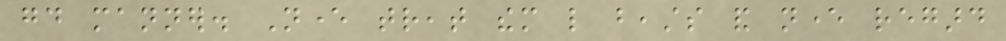good manner. Never treat them like beasts and never regard
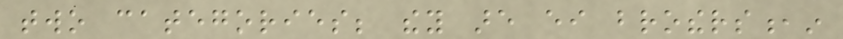two categories; they are either brothers,in
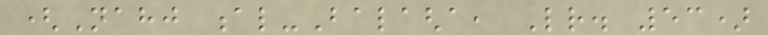(Nahj al-Balagha, Letter. 53)
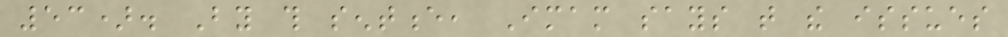53). By this sentence, Imam says that the issues
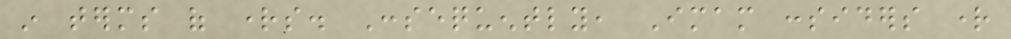in terms of rights. Consequently, Imam considers right
